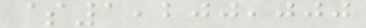$1,200,000
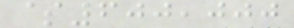$600,000
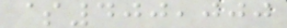$400,000
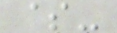$-
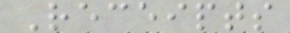Receipts
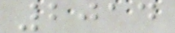2014
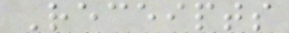Receipts
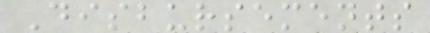Disbursements
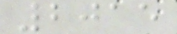2015
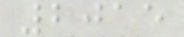2015
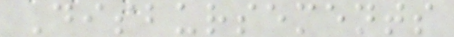Disbursements
